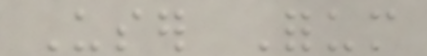User Forum
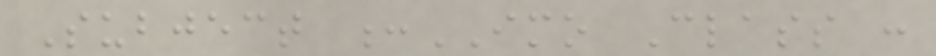Subject :IMO Class :
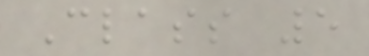Class 5
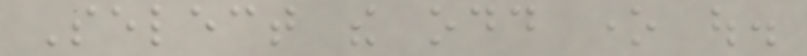Select the odd one out.
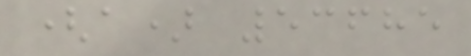(a) 53685
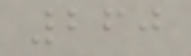260
